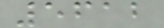5612
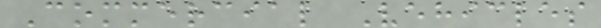Commercial Vehicles
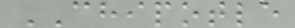CHIPOTLE
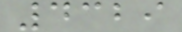4329
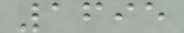1695
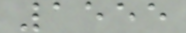1555
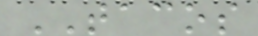TACOS
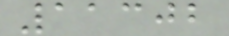11302
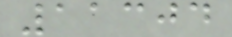11304
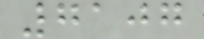7107
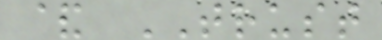& TRUST
